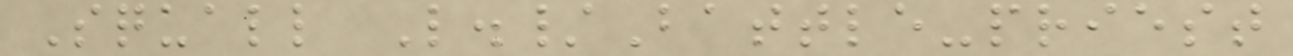Squall L./Battle-priest
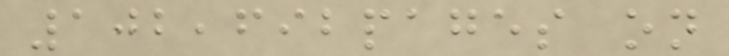102,692pages on
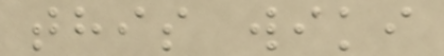this wiki
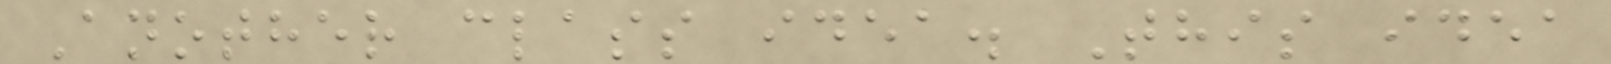Another class idea. This idea
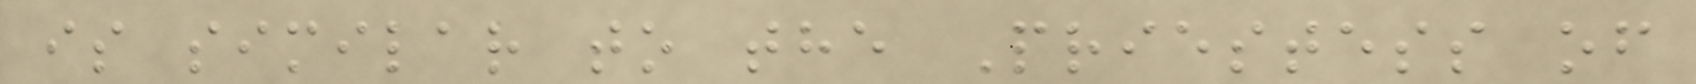is similar to the Priestess of
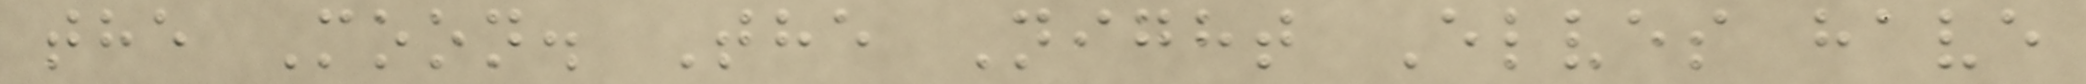the Moon. The Night Elves have
